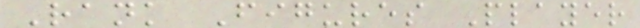Rank Figures Player
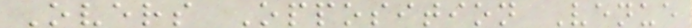Overs Opposition Venue
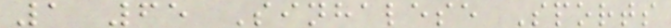1 65 Sinhalese Sports
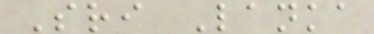Sri Lanka
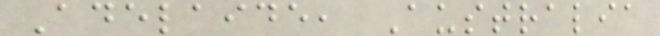Adelaide, Australia
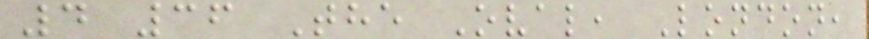4 36 The Oval, London,
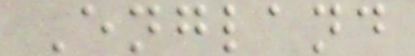England
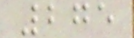275
